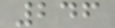246
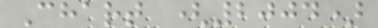Chart (2004)
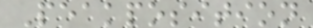Peakposition
